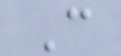C
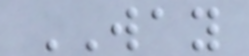WAY
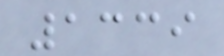1339
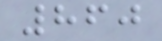860
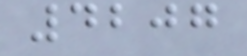4207
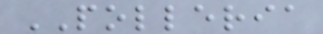POLLERIA
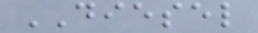DIESEL
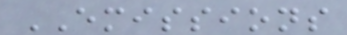EMISSIONS
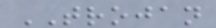TROJAN
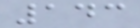143
